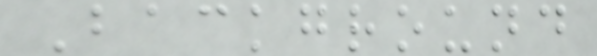Background
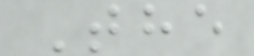The
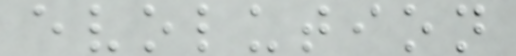evolution
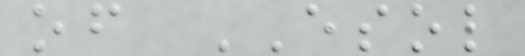of ESOL
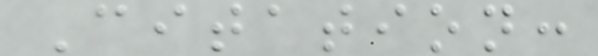Citation:
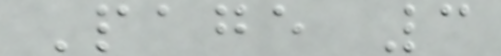Page 3
